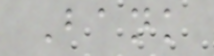Bank
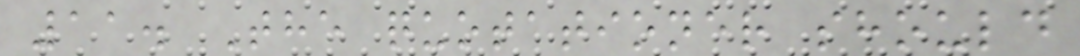11. The quotationer should
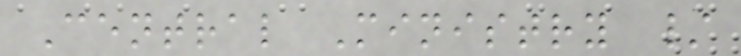Central Ministry /
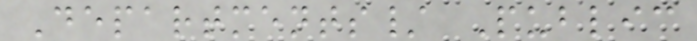Departments/ Public
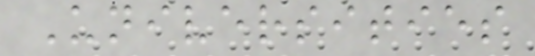Universities
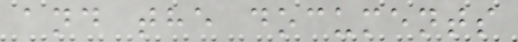and the documents
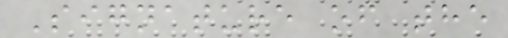Signature of the
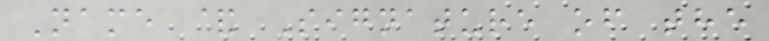Name & Signature of the
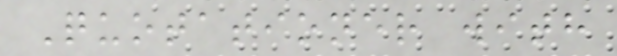Quotationer with
